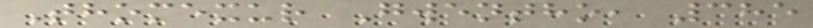Thomexur Gwentho, 385
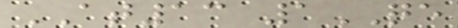AT13 1QE
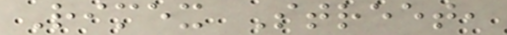Rimex Street,
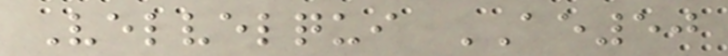Velvelqui AE50
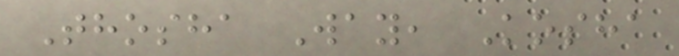Thosha Way, Kosha
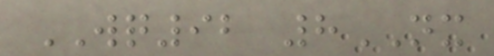WQ92 8NX
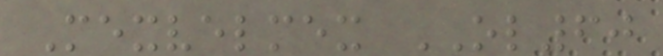Mexvelmex OL60
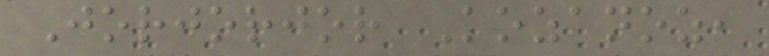Jorjorjor Kozanoz,
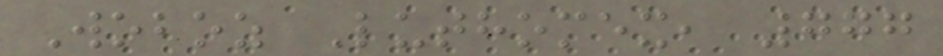Woboz Luthomex, 777
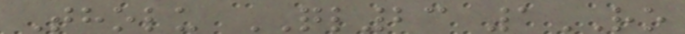Tholu QL23 1RO
